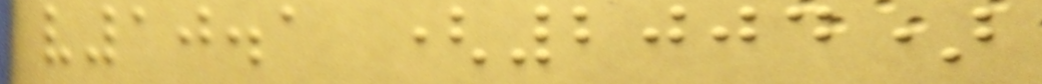v10.1 (2004)
